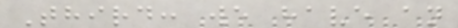Third: we have an
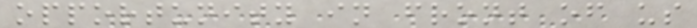opportunity in front of us
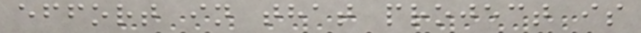effort in that project is
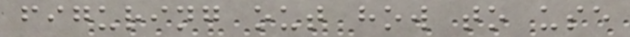figuring out how to use
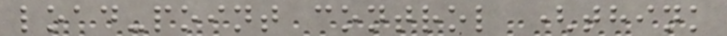load-point control (think
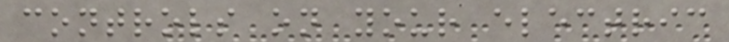controls on your electric
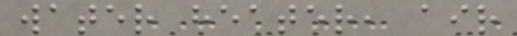water heater, air
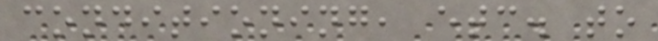conditioning, etc. to
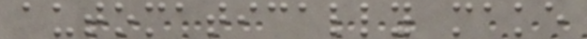automatically make
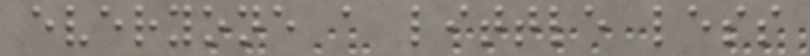everyone a little less
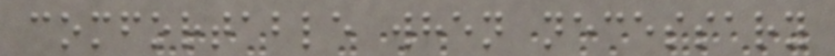comfortable when necessary
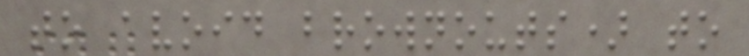to avoid brownouts) to
